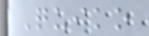Quiko
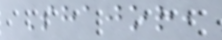Shajor,
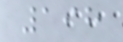198
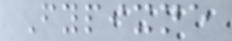Fypixne
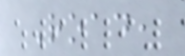Road,
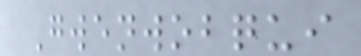Gwenwobqui
